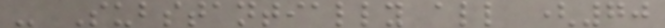- Substantially all (70
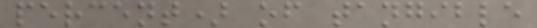percent) of tangible
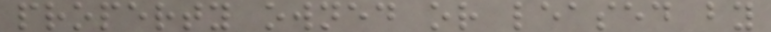property owned or leased by
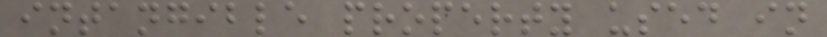intangible property used in
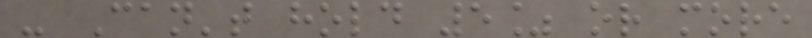- Can't hold 5% or more
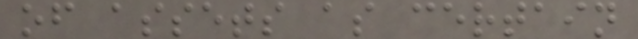of assets as certain
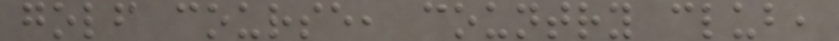golf course, country club,
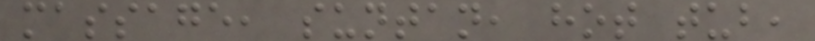massage, suntan, hot tub,
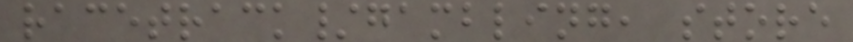racetrack/gambling, store
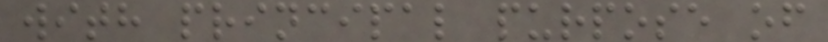with principal purpose of
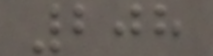208
